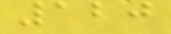120
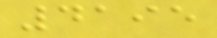4195
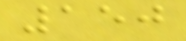150
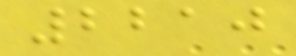2210
